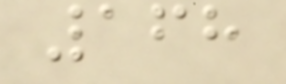168
